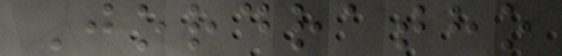Jordratho
